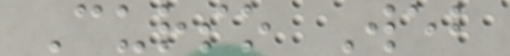Curso Web
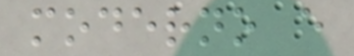moderno e
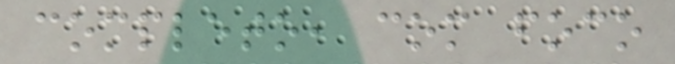completo, com foco
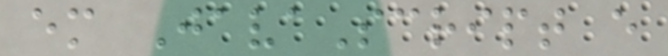em JavaScript e
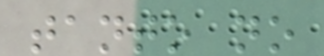tanto no
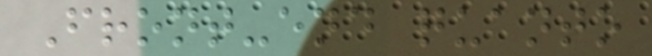Front-end quanto
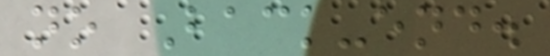no Back-end.
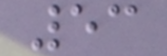53
